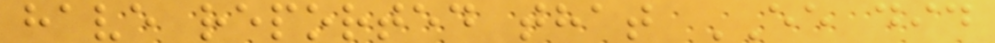have reported that EE did
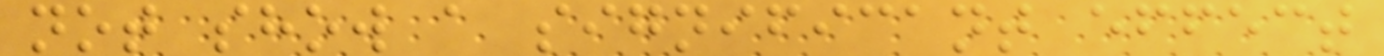not show a significant effect
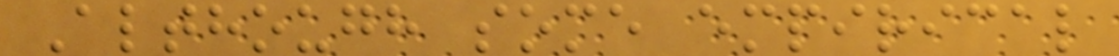Although some empirical
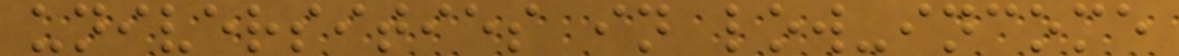universities in low-income
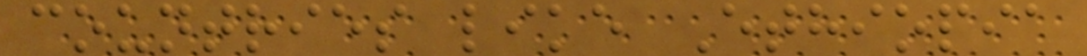countries like Ethiopia
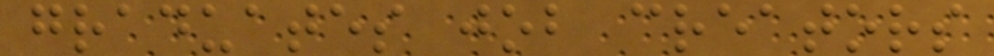graduates job creators
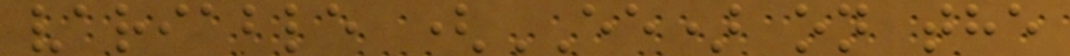variable (EE) on the
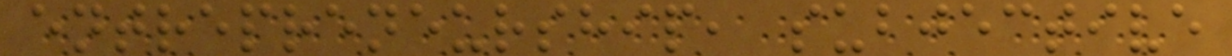entrepreneurship, subjective
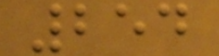254
